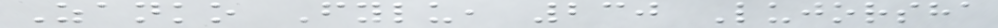Zanko Fylu, 230 Lujorsha
